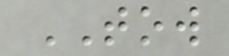TOW
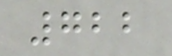722
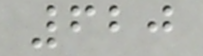620
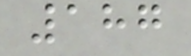187
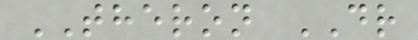THERON DR
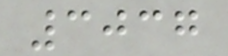3037
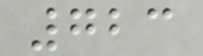723
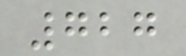727
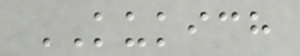KUKICH
